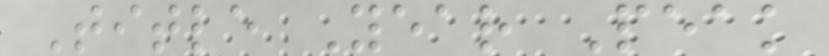Title Year Peak
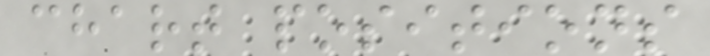chart positions
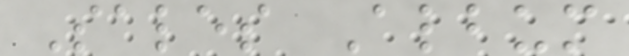Sales Album
